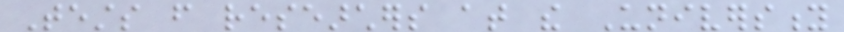Tests from researchers at the University
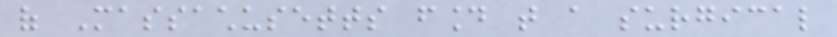of Massachusetts found that a surgical
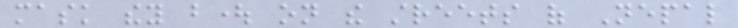mask they bought on the streets of Nepal
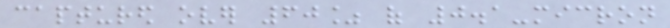captured over 60% of 0.1-micron
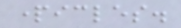particles.
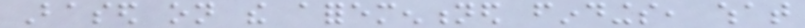Based on the aforementioned findings, what
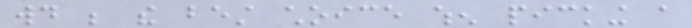would be the best choice when picking a
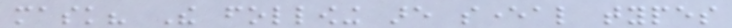mask? The following are several types
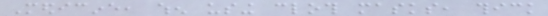Medicine, when using cloth masks, thick
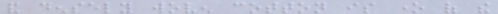and densely woven cotton is one of the
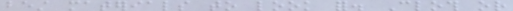best materials to look for. Cloth or
